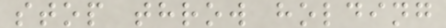stop throw holding
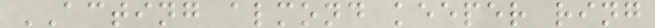ACTING almond keeper ring
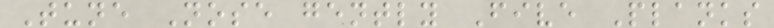Tune Nose gently Five Planks
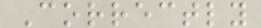Correctly
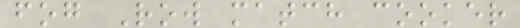fog Row match cooker
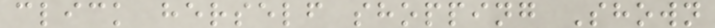click herself shopping Shown
